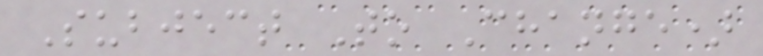Subject To Change)
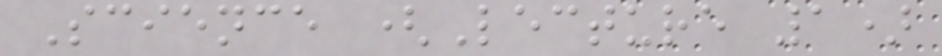Science (Lecture 1)
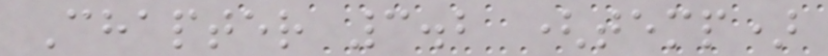Chapter 3.2 (temp)
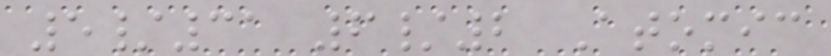5/31 6/2 Atomic
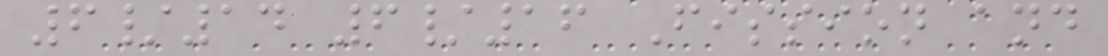6/14 6/16 Fission and
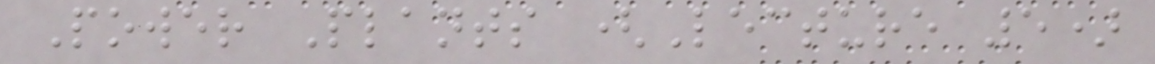Power Plants (Lecture 5)
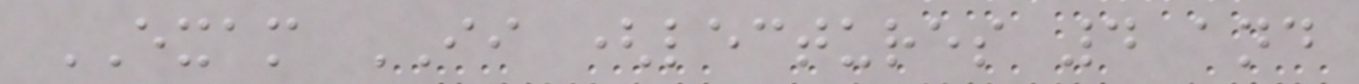EXAM II (lectures 4 and
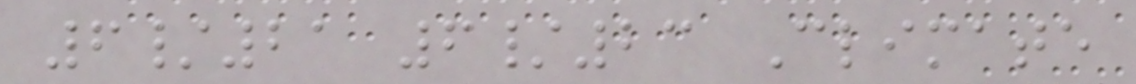6/21 6/23 Climate
